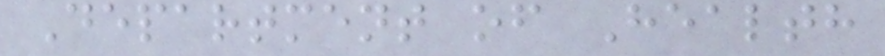Department of Health
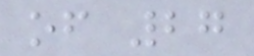of 27
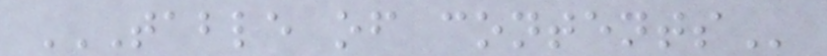TABLE OF CONTENTS
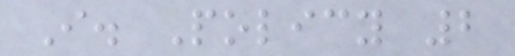I. Policy 2
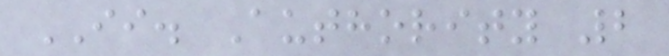II. Authority 2
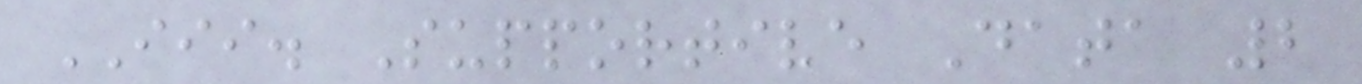III. Supportive Data 2
